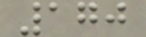170
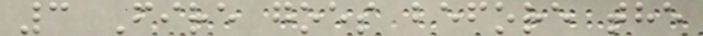3 Fire goes before the
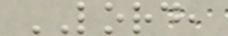LORD,
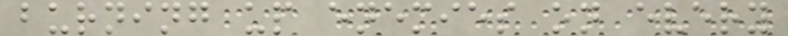burning up enemies on every
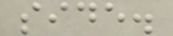side.
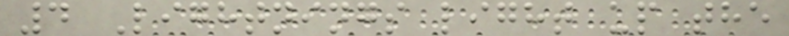4 Lightnings light up the
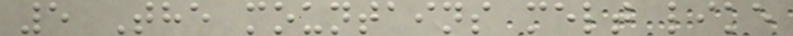5 The mountains melt like
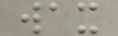wax
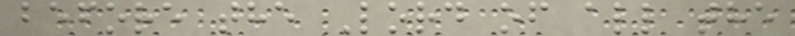before the Lord of all the
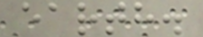earth.
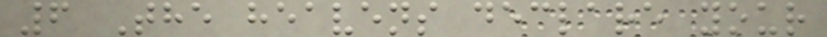6 The heavens declare your
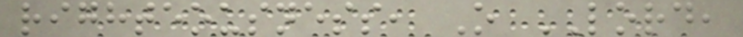righteousness, O LORD,
